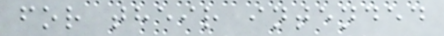for their intended
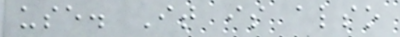use. It is also
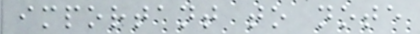important to note
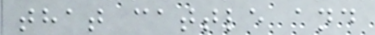that cattle and
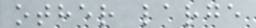other large
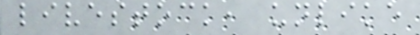livestock, unlike
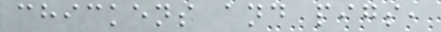chickens and pigs,
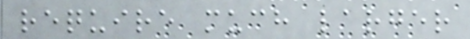require much larger
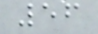56
